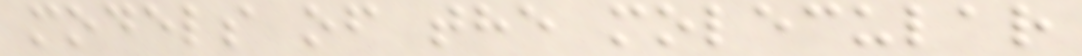models of the molecular
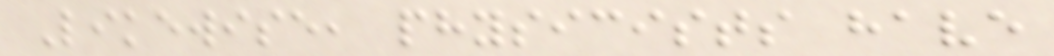Likewise, physicists have
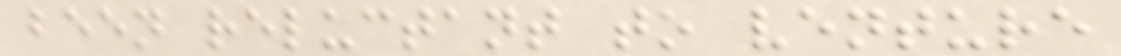been reluctant to venture
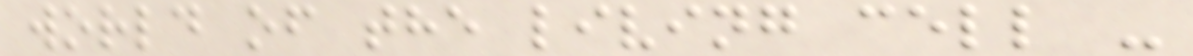world of the living cell -
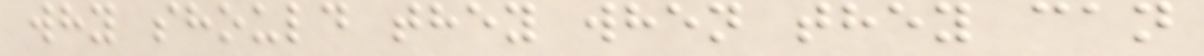why should they when they can
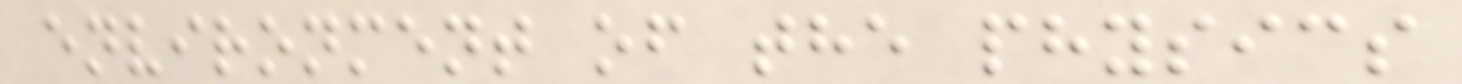environment of the physics
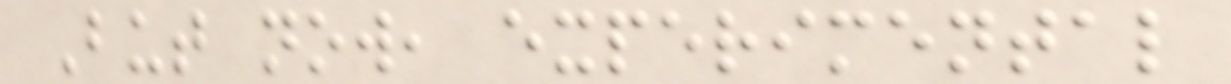But now, experimental
